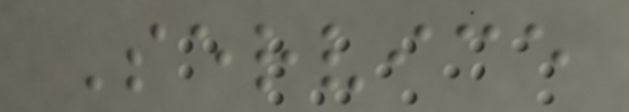Service
